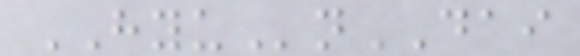HYUnDAI
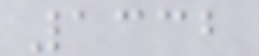1332
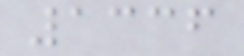1336
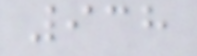938
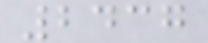2437
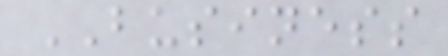BUSINESS
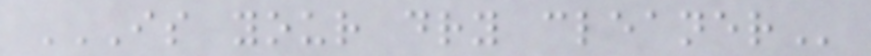IS YOUR DRY CLEANER
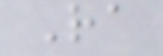Ra
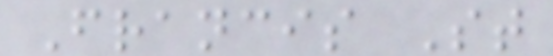Francis St
